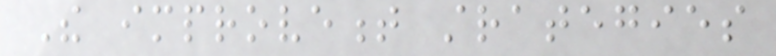The improvement strategies
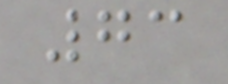73
